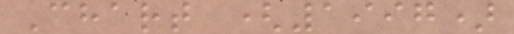Chart (1997)
